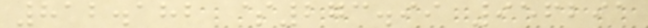812.182 $273.99 956291
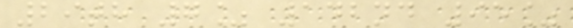29th 7% 142nd 95%
